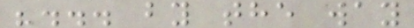"... by the way
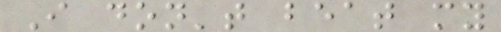I don't beat my
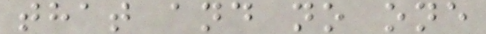that and no one
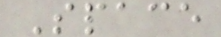Space
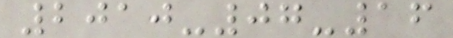2010-07-16
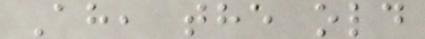Ah, the old
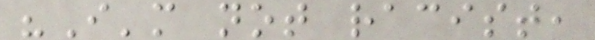"I'm not racist,
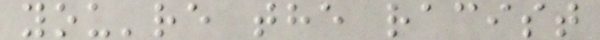you're the racist
